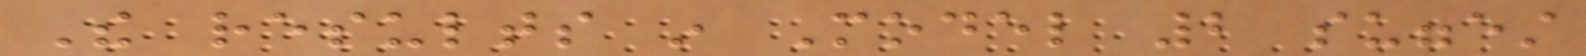The results in Model 2 suggest
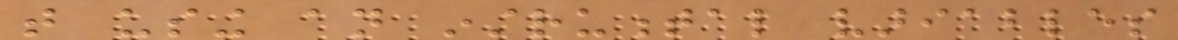that using an instrumental variables
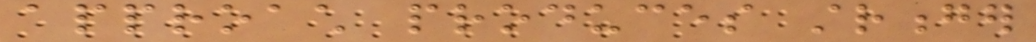approach produces stronger
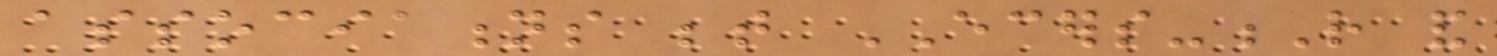associations between ECERS-R and
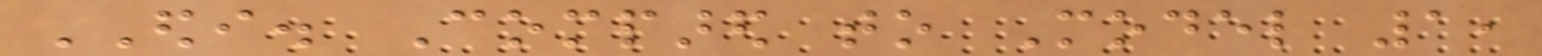EDI. Compared to Model 1,
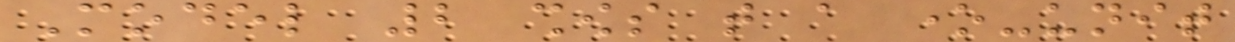Model 2 shows that a one-unit
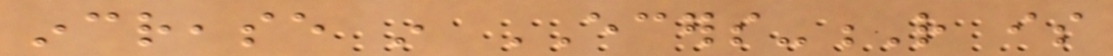increase in ECERS-R is
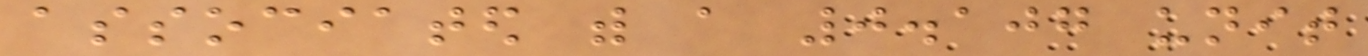associated with a 0.107 unit
